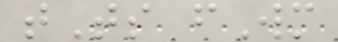tTs fWm
